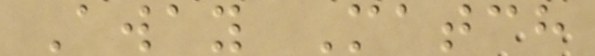Away Match
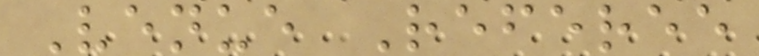Venue Referee
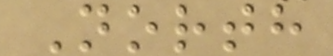North
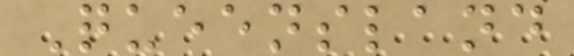Queensland
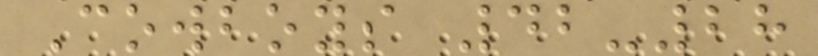Cowboys 42-28
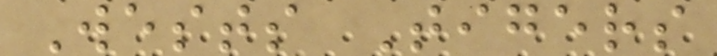Wests Tigers
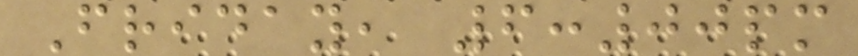Friday, 6:00pm
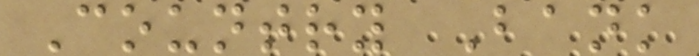Country Bank
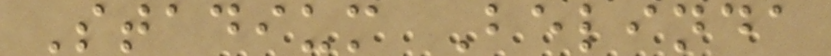Stadium Belinda
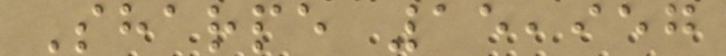Sharpe 15,957
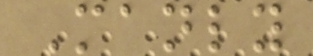Manly
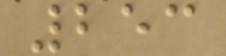253
